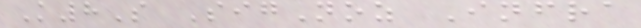K8S SigNoz Infra
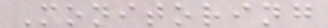Monitoring
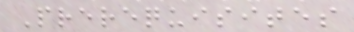Prerequisites
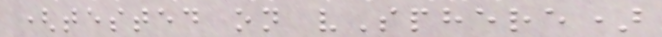(tested on vSphere)
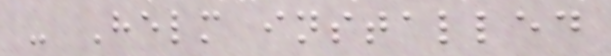- Helm installed
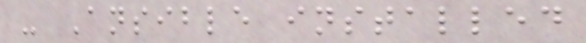- Ansible installed
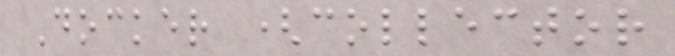Docker (collector
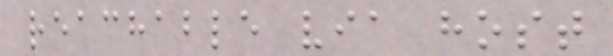reachable via host
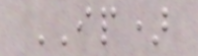IP)
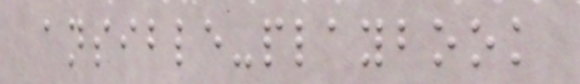ansible-playbook
